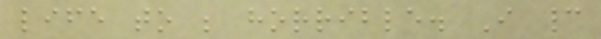life to be horrible. I cannot
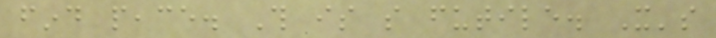find peace. This is so futile. It's
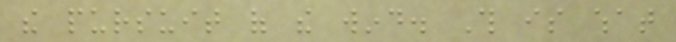the pursuit of the wind. This is what
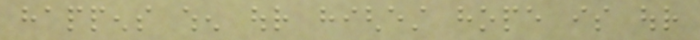happens when our highest hope is our
